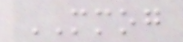MMOG
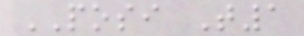POSI T1
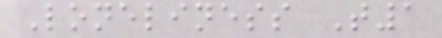Loneliness T1
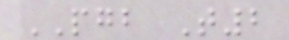PGB T2
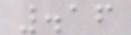.16
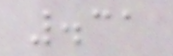.31
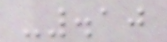-.10
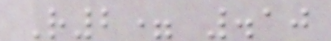R2= .10
